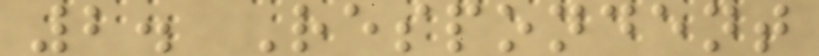2. Respondent
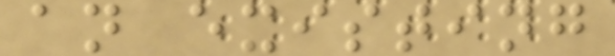an existing
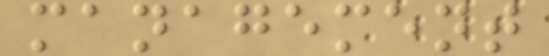management
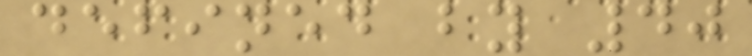defined by 40
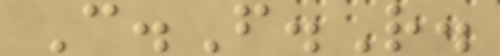C.F.R.
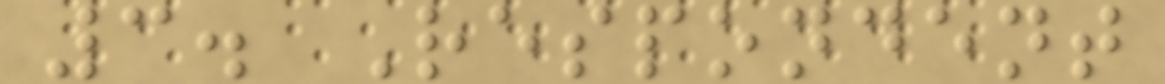3. Respondent
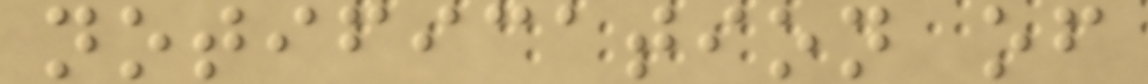notification of
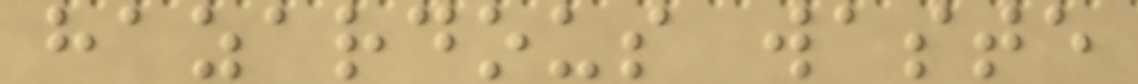hazardous waste
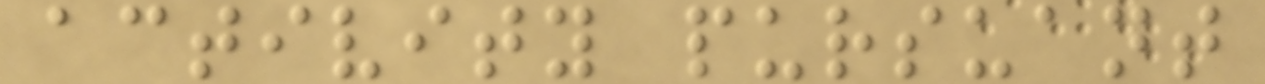activity pursuant
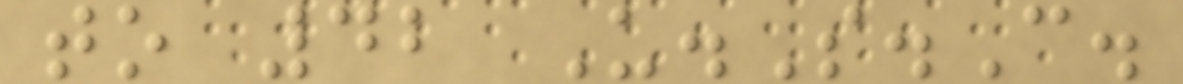to 42 U.S.C.
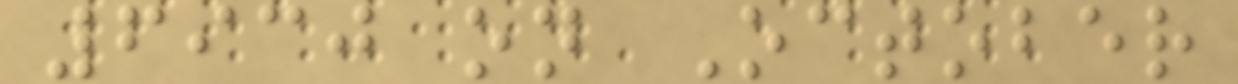6930 on October
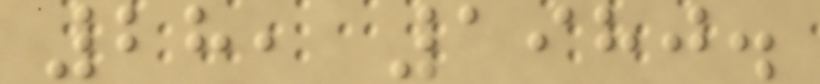28, 1980.
